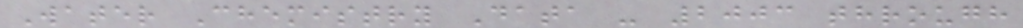Water Chemistry Data - 2003 through
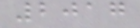2017
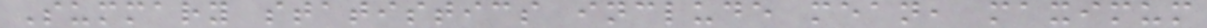Summary statistics include mean, maximum
